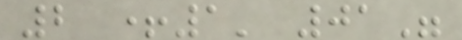2 +1' 01"
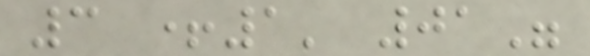3 +1' 01"
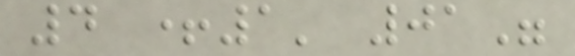4 +1' 01"
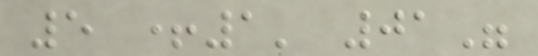5 +1' 01"
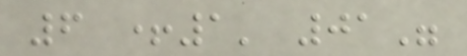6 +1' 01"
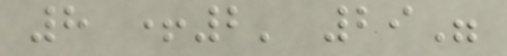8 +2' 29"
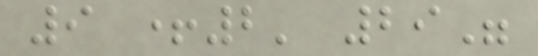9 +2' 29"
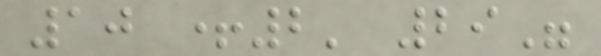10 +2' 29"
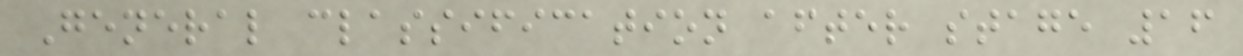General classification after stage 16
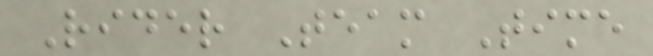Rider Team Time
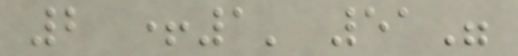2 +1' 51"
